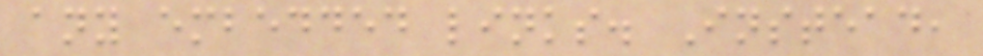any embedded links. Instead,
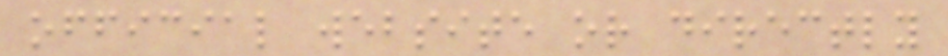official website or directly
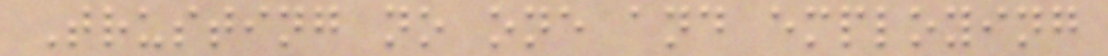Trusting no one and employing
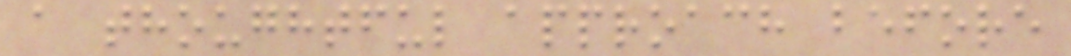a thoughtful approach before
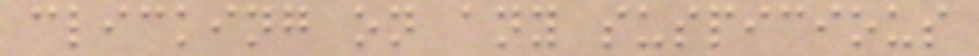clicking on any suspicious
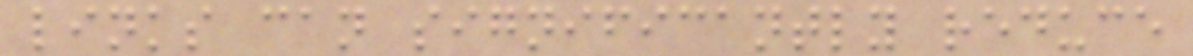links can significantly reduce
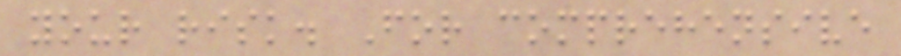your risk. For comprehensive
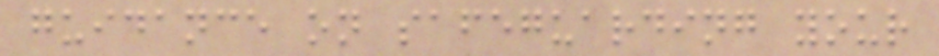guidance on safeguarding your
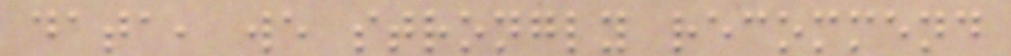data, we strongly recommend
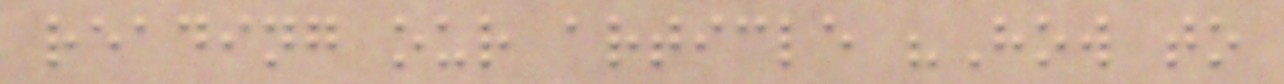reading our article "How to
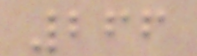266
